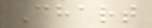Chart
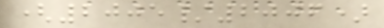(2005/2006)
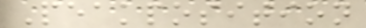Peakposition
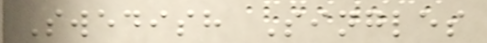Swedish Singles
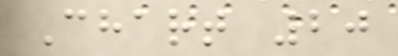Chart 20
